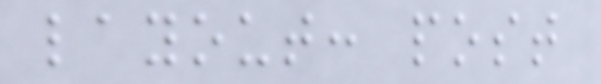layout: post
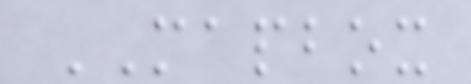MAPBOX
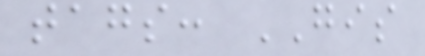tags: GIS
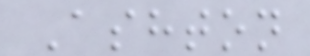Ashton
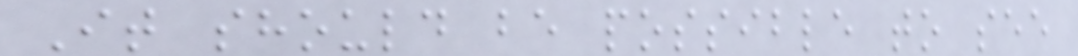It should be possible to see
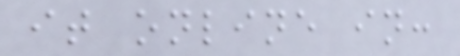it online in:
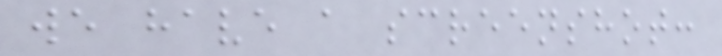we have a screenshot:
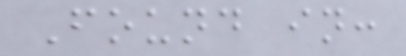Found in:
